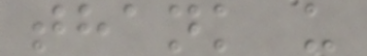thank u
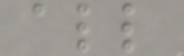all
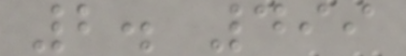2. 499
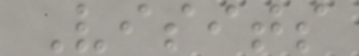Visits
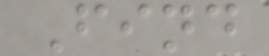Find
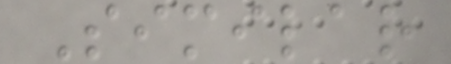Similar
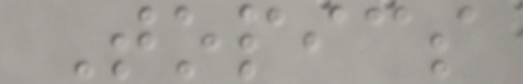Topics
